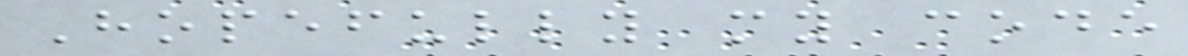Hopefully my code
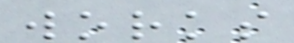works
